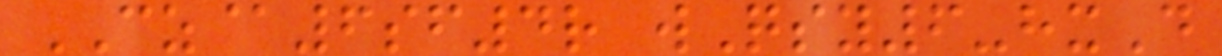CZ@6sf4r wQsy6-hxD
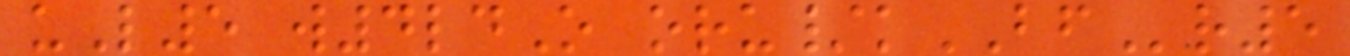uL5 w4ldO oru/kBFr5
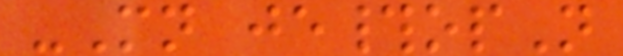-Mn je#opN
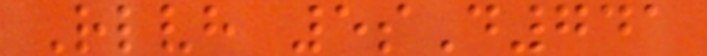Rlvh 5sD741
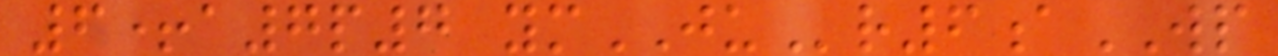6+a7p7 ymJUr6aWP
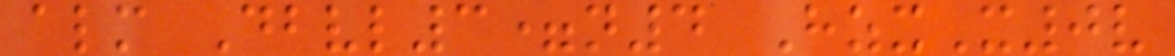alm Dbvl3=n4 HzxX0v
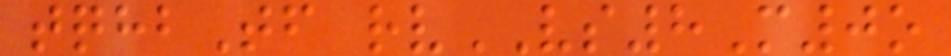tqhbTf rvVS8M0o
